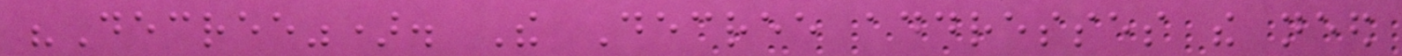"Decree"). The Decree addresses the need
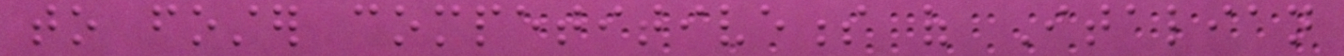to foster competitiveness of Italian
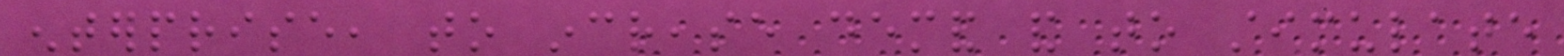enterprise, to increase demand and to stimulate
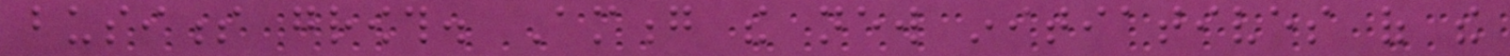business growth. Among the new initiatives of the
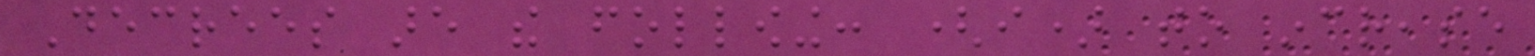Decrees are the following: (i) to increase
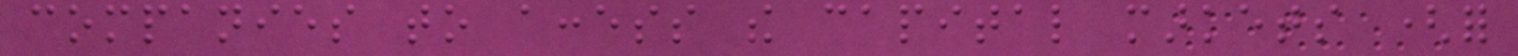companies to access the capital markets (for
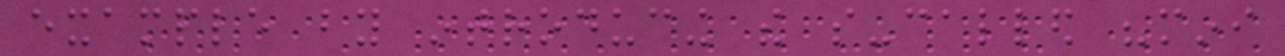example by introducing the so-called "mini
